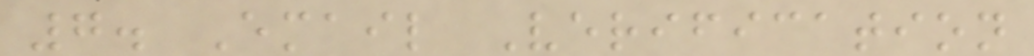7. Email Verification
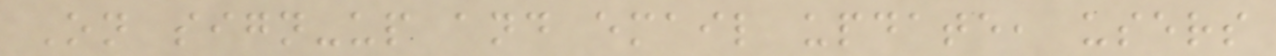On sign-up and email update, users
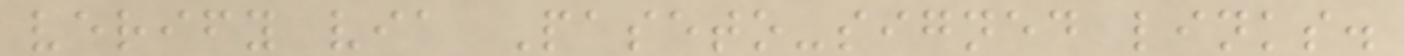verify via Paseto-signed links.
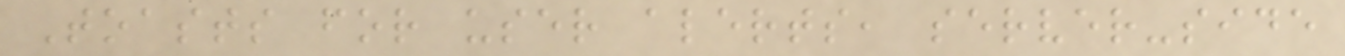Toasts for user alerts, server-side
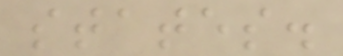states.
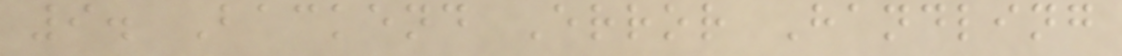9. Backend Error Handling
